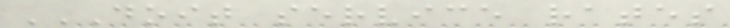DOIT SERVICE RATES
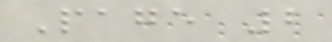Page 2
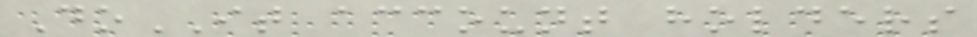DoIT account holders
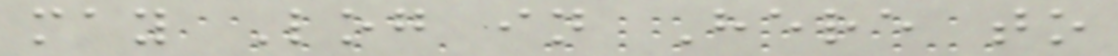may Log in Here to
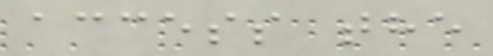access the
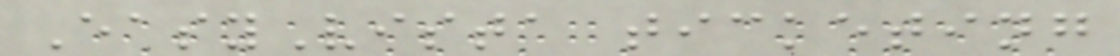EasyVista ticketing
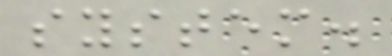system.
